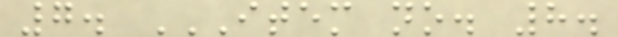7. ITEM NO. 8.
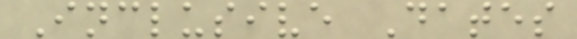Inclusive Dates
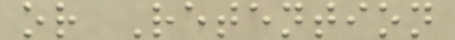or Retention
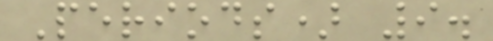Periods) 9.
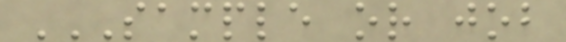SAMPLE OR JOB
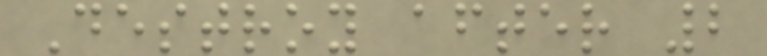Destroy after 2
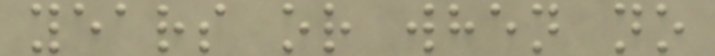years or when no
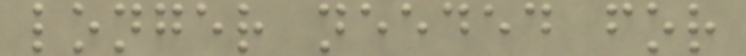longer needed for
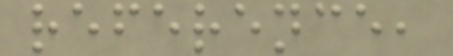reference,
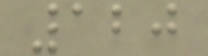120
